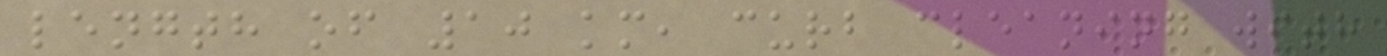length of 10 km, curb cleaning with
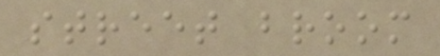street broom
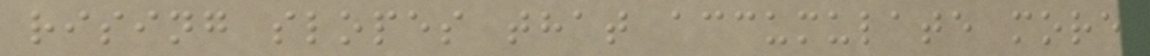rising slopes that accumulate more
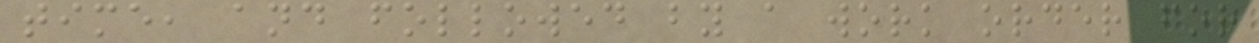time, and followed by a work order for
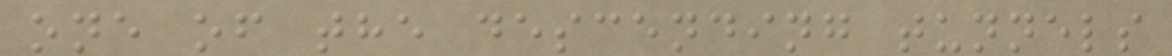one of the descending tunnels
